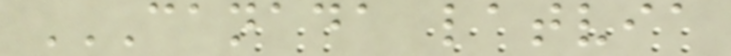CANADA LATVIA
